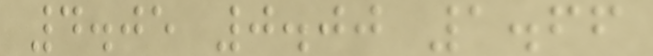4.05 0.00 1.66
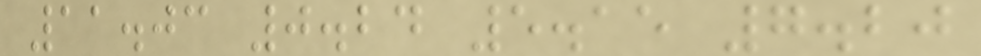11.03 0.24 5.15 7.20
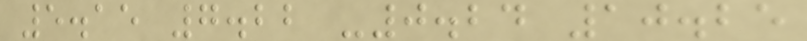5.15 7.22 -0.24 10.25
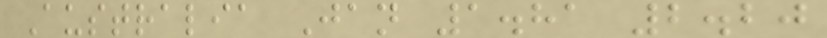Australia Jan 1.81 2.20
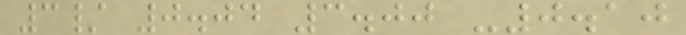3/ 0.04 3.00 -0.10
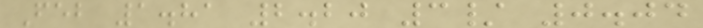Feb 1.81 2.20 3/ 0.04
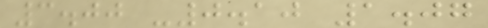3.00 -0.10 1.07
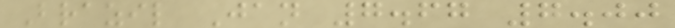Brazil Jan 7.67 7.00
